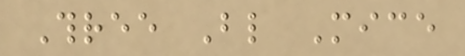Three Blind Mice
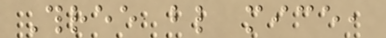Three blind mice,
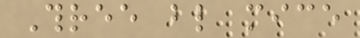Three blind mice
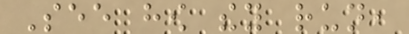See how they run,
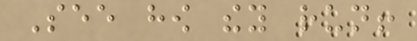See how they run!
